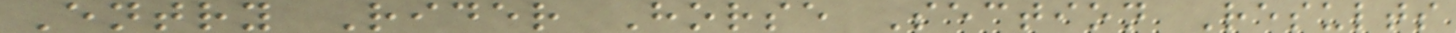Entry Rider Horse Section Results
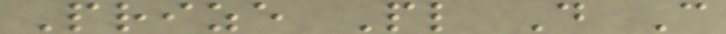Prize Pl D C
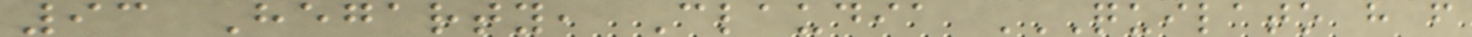93 Hegarty, Claudia QUILATO H F
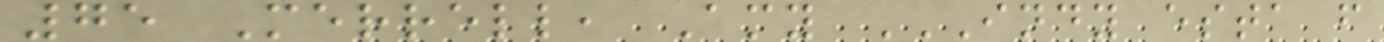75 Merrell, Amy INDY ESTA F
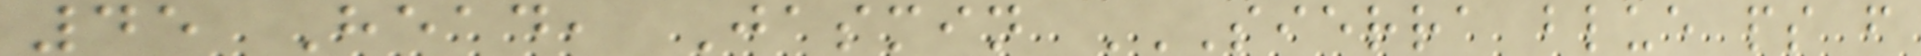45 Head, Jasmin SIERRA BLUE PS F
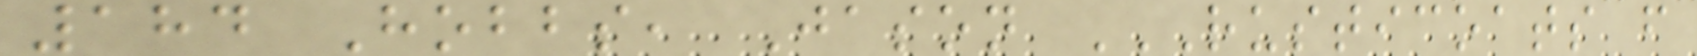184 Hobbs, Jason RUSTICOATS F
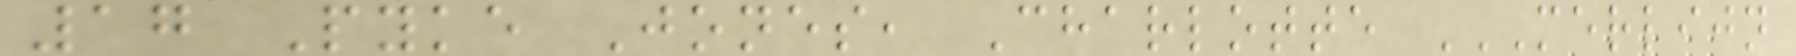17 Pyke Jones, Charlotte MERLIJN
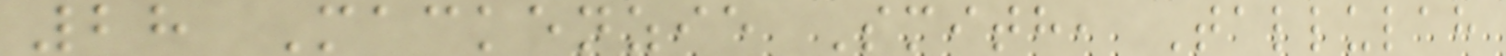28 Mackenzie Smith, Tallulah
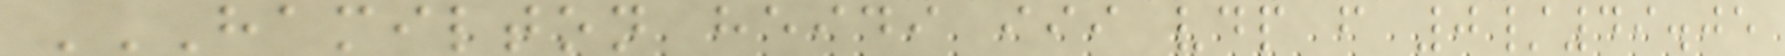HAMILTON HEIDI III VDP F 0/49.05
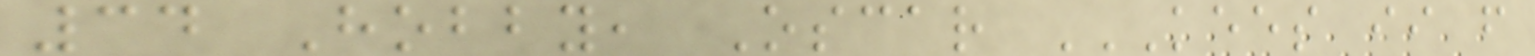34 Hobby, Oscar KEES II F
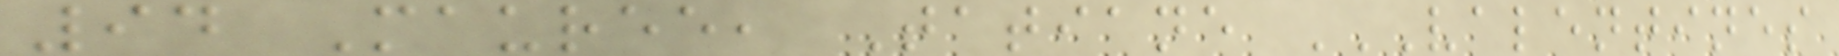94 Mauree, Tatiane VALENTINES
